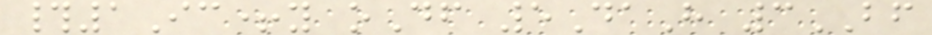#1Ic+y oDf 5DaH 3BF
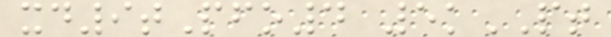xd9tPfo4 5kPT
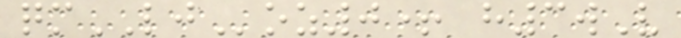qmLJoz0+ h3wV
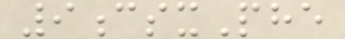9csxPhe
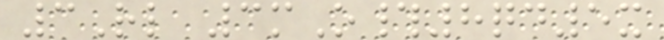3Rl 3mO#8qd5x
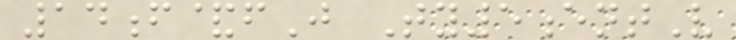14f&fJ Ty5entV
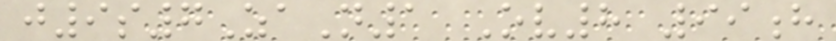j9s7ZaN1 Ov8 99h
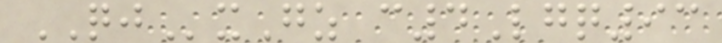QJxGz c4Lgq93
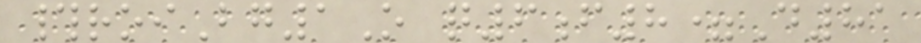#roiBg1O q6f8=D81
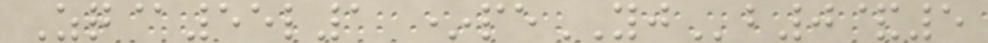Zq@55l1 *peYJb0&5
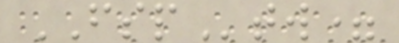FSPtw=
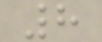8
